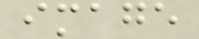image
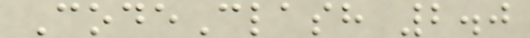CodeClash 2.0
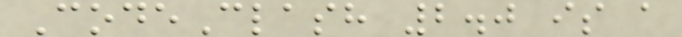CodeClash 2.0 is a
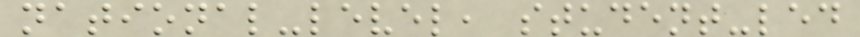national-level, student-led
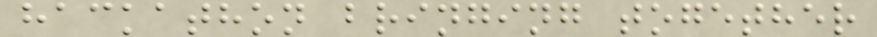hackathon bringing together
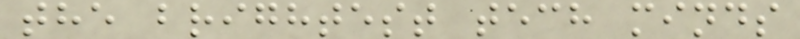the brightest tech minds
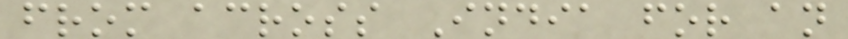from across India for an
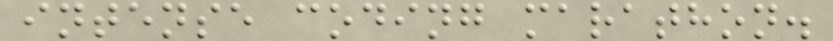intense coding marathon.
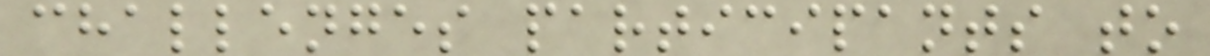challenges participants to
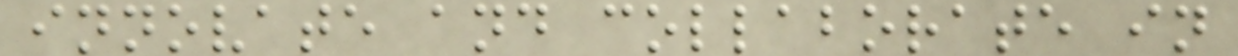innovate and collaborate in
